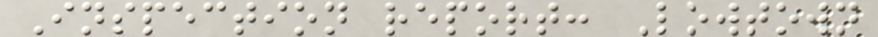Inspection report: Lowtown
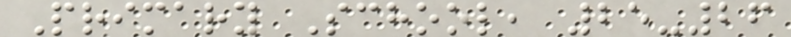Primary School, 25-26
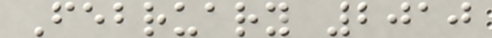February 2010
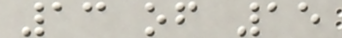13 of 15
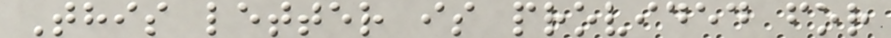This letter is provided for
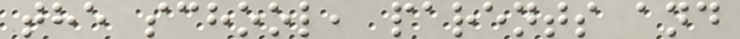the school, parents and
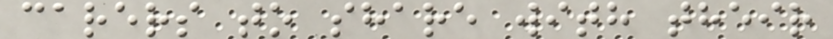carers to share with their
